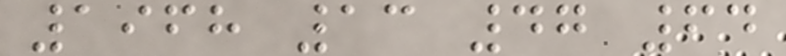1968 13 47 64
